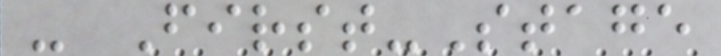- First-Stage
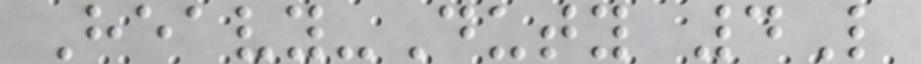Heavy-Duty 4L
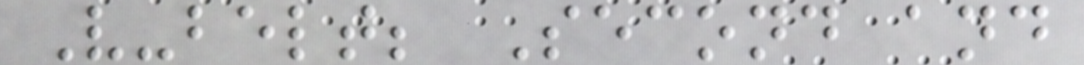V-belt; Second and
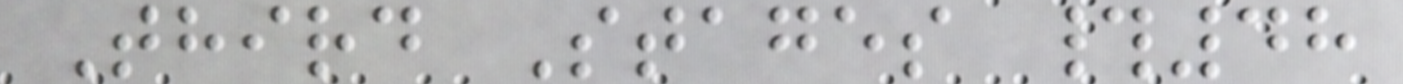Third Stages #48
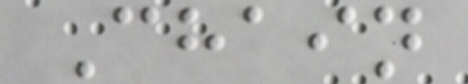Chain
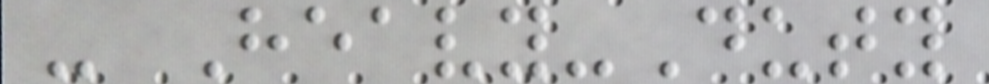- Heavy-Duty
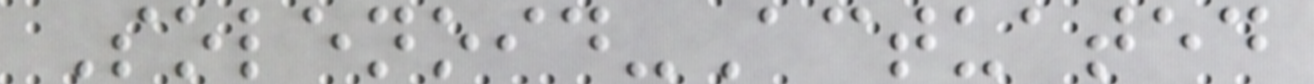Solenoid-Actuated
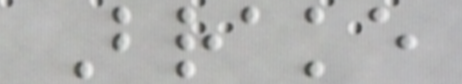Brake
